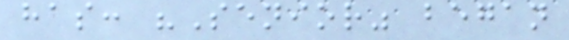has: "Senior" began
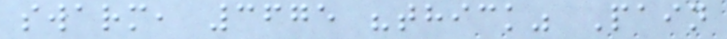swarm, 3675 "thick" Pain
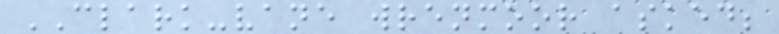CLARK-vane wrenmoor asked;
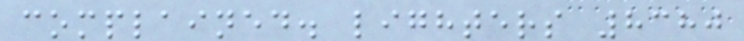complained. lighters 8380
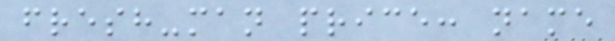fresh-man price: name
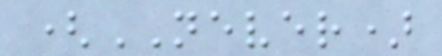(NEVER)
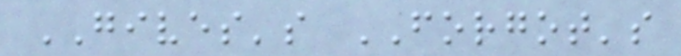GIVES's FORGOT's
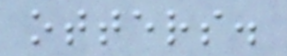otters.
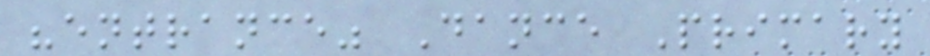"entrance" Dance Primary
